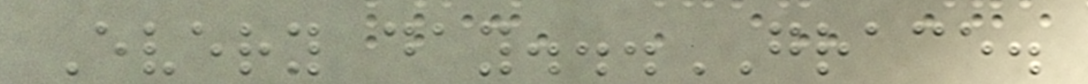Every day...GRACE.
